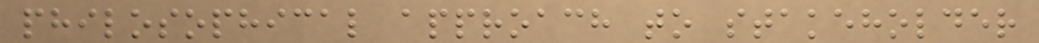philosophical approach to stakeholder
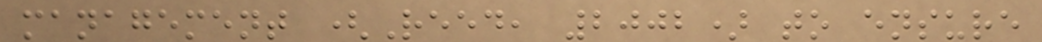management (Reed, 2002) to ensure
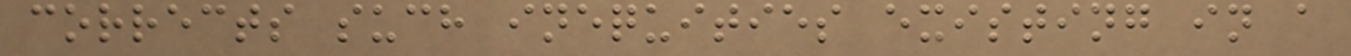corrects such inequities existing in a
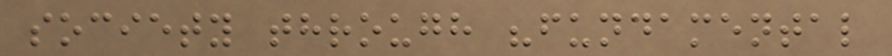society through "fundamental
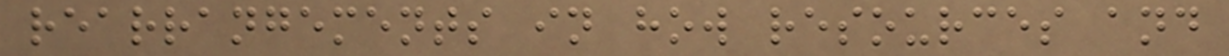rearrangements in how resources and
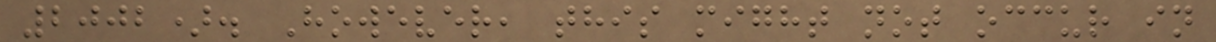2002). However, this might not occur in
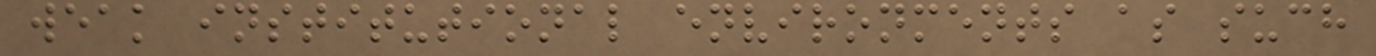weak institutional environments as such
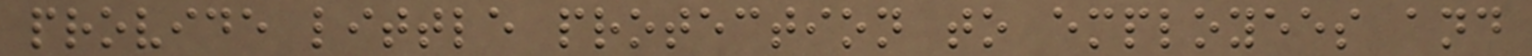provide little protection to employees and
